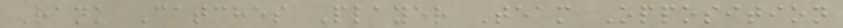Rank Catches Player Team Opposition
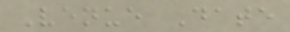Venue Date
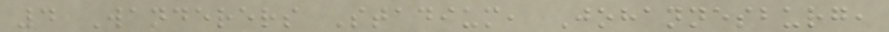4 Wanderers Stadium, Johannesburg,
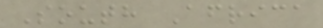South Africa
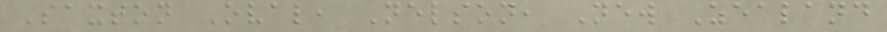Saxton Oval, Nelson, New Zealand
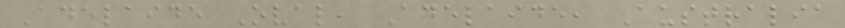Adelaide Oval, Adelaide, Australia
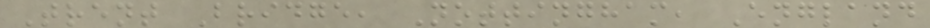Trent Bridge, Nottingham, England
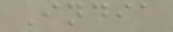India
